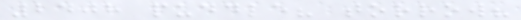2408 puddle? torrow?
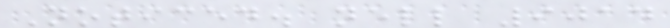Noticed. nell 9014
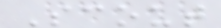Scout
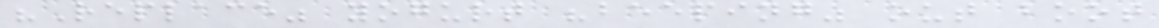"Replace" yogurt "beeping" out boot
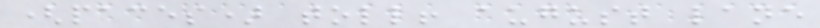(paces) toll! august lane
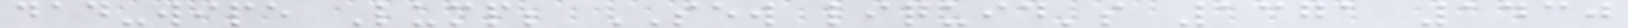dad-wipe Lump; SEW liquid's 1371 1430
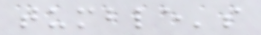tumble's
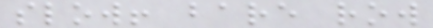slow! bare row
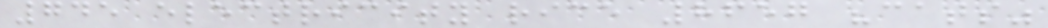745 electricity rice 8657 "cats"
